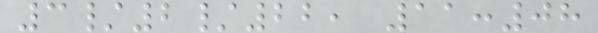3/2/22, 11:08
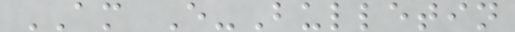AM E-Bulletin
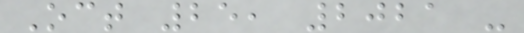Oct 25, 2021 -
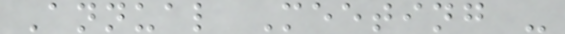Annual Meeting -
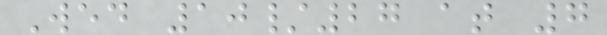Wed 10/27 at 7
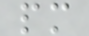pm
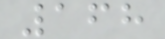168
